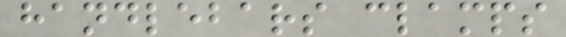handlebars clamps
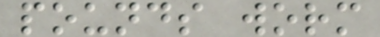pounds worm
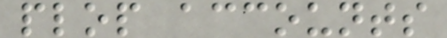plop accounts
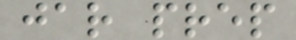jar prep
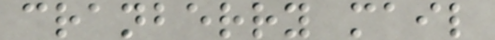cranberry mail
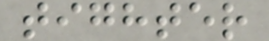tighter
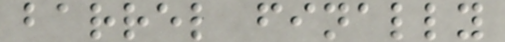barrel finally
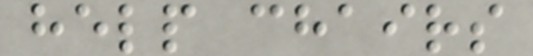help chairs
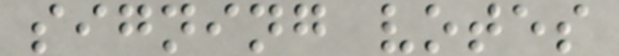signing votes
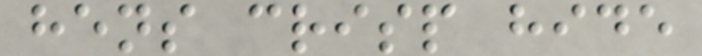hens crisp hide
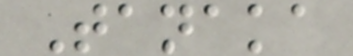Tanaka
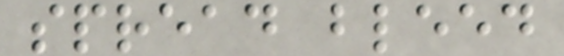spread bleed
